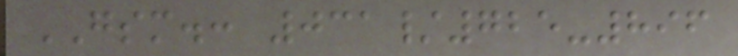GSM.: 031/725-896
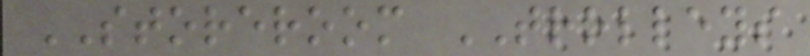STOREROOM TROLLEYS
